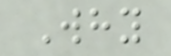Why
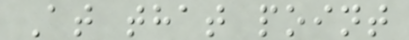At that point
